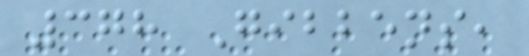378 Gibbens,
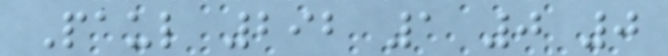Paul 292 1 0 0
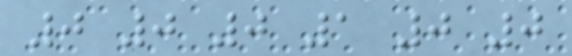0 0 0 1 0 0
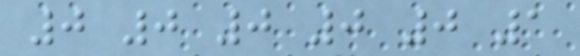0 0 0 0 0 1
